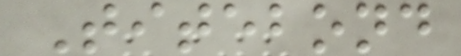Titebond
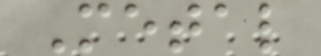Metal
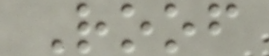Roof
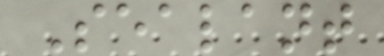Sealant
